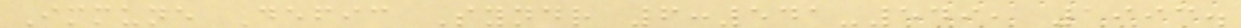Immune Defic Syndr 6:541-549, 1993.
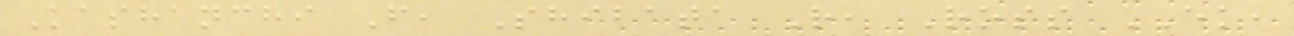Kashanchi F, Shibata R, Ross EK,
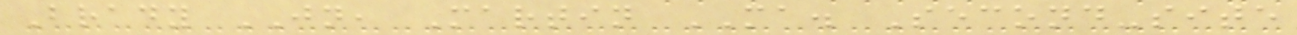Brady JN, Martin MA. Second-site
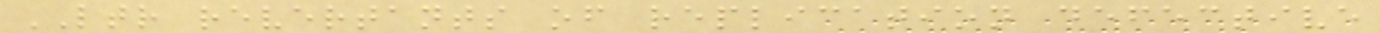LTR revertants of replication defective
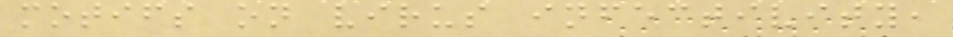motifs on virus infectivity,
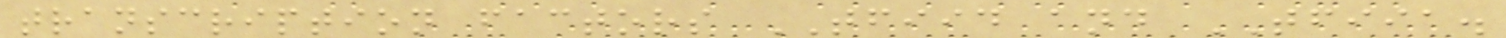transcription factors TFIID and TFIIA.
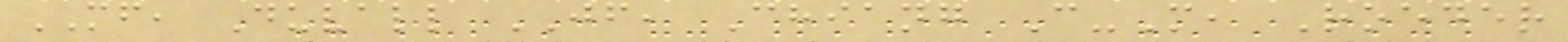MF, Duvall JF, Chiang C-M, Roeder
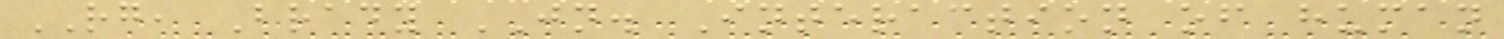RG, Brady JN. Interaction of human
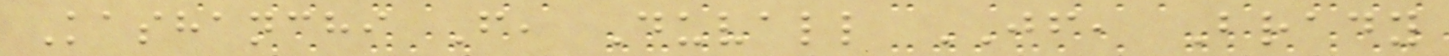Kashanchi F, Duvall JF, Brady
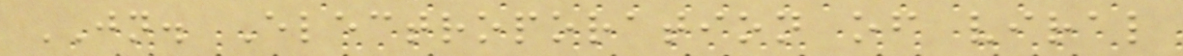JN. Electroporation of viral
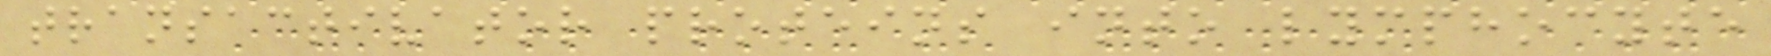transactivator proteins into lymphocyte
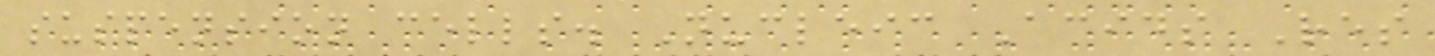suspension cells. Nucleic Acids Res
